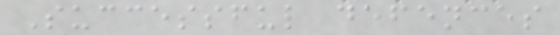Successful defences
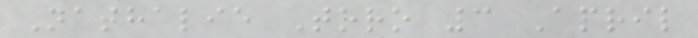Nathalie Toro 3 April
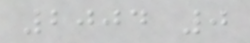2004 0
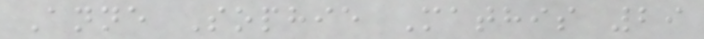Anne Sophie Mathis 29
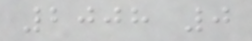2008 0
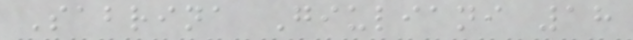Sabrina Giuliani 18
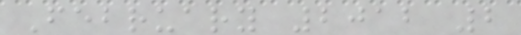February 2012 2
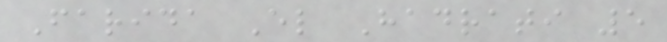Farida El Hadrati 5
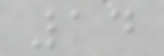14
